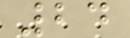24
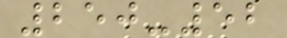250-52
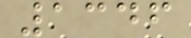1346
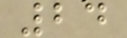24
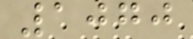1070
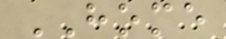HOME
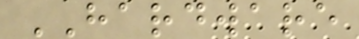HARDWARE
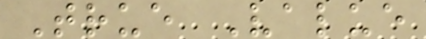True Value
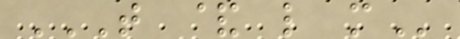T & L M
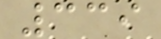339
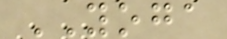YOGA
